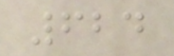624
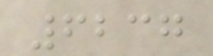6237
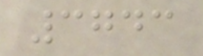3743
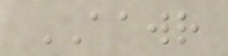AAWR
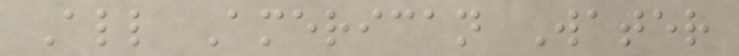All American Water
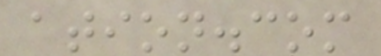ation.com
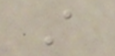A
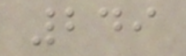249
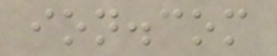ion.com
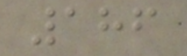186
